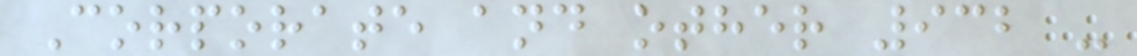Corporate and other 932 -
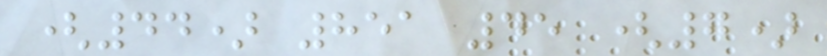(44) 851 45 (7)
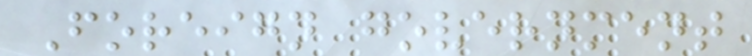Foreign government
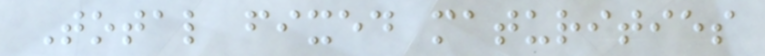Total fixed maturities
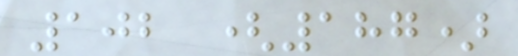102 (187)
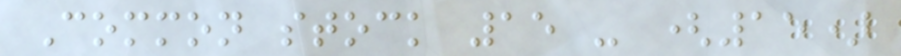Common stock 15 - (15)
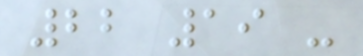22 19 -
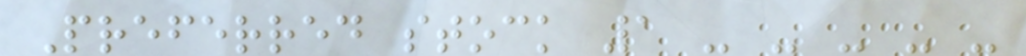Preferred stock 1 - - - - -
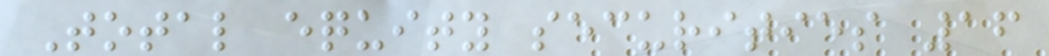Total equity securities 16
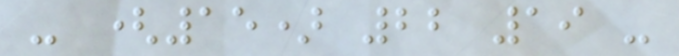- (15) 22 19 -
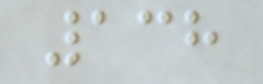138
